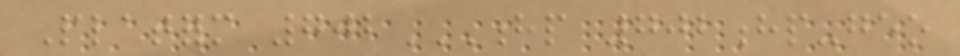Platform 702HP 702HP-GEO
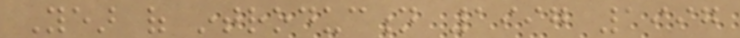Year of introduction 1997 1997
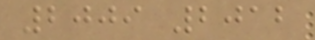2009 2012
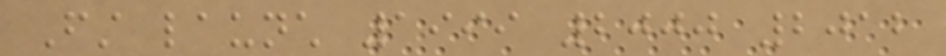First launch 1999 2000 2012
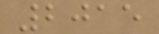2015
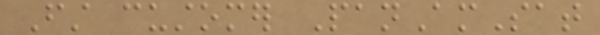First customer PanAmSat
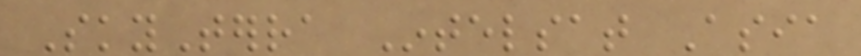SkyTerra Intelsat Asia
